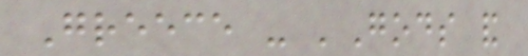Greece - 'Gods and
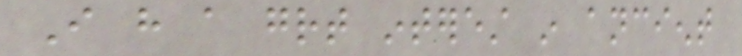I have a great interest in ancient
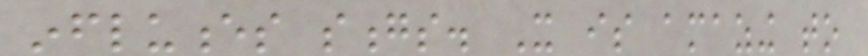influences songs. It is amazing to
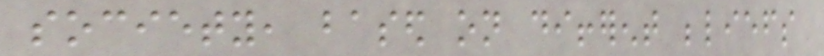society, based on different beliefs
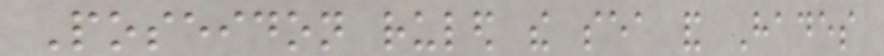Poseidon ruled the sea and Hades
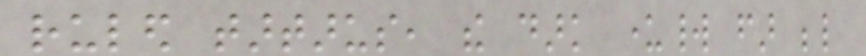ruled tartarus, the dark underworld far below
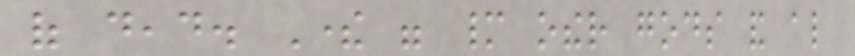of dead. There were many other gods and also
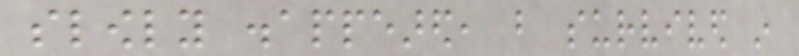slowly disappeared, but survived in
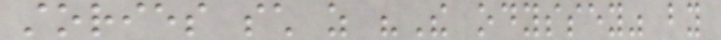stories such as "The odyssey" by
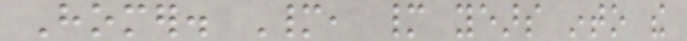Homer. Many, many years into the
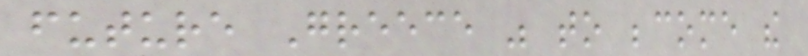future Greece was to become the
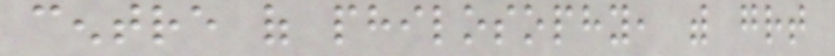centre of philosophy, with great
